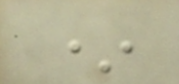*
